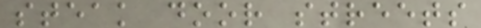steak door streets
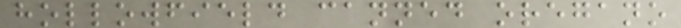hollowfield canned oregano
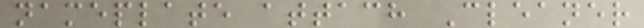nameplate attach Cleaner
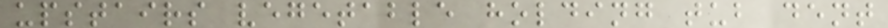upstairs vegetable holding tub dent
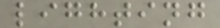lighting
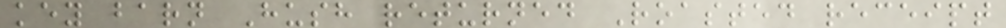key barn Hush returned Roasted receipt
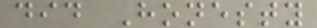did Honesty
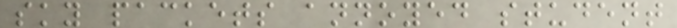sky packets annoyed student
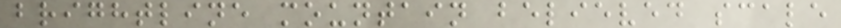brightline mountain believed scale
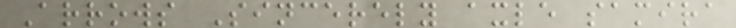Arrows Sincerely axle samira
